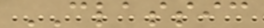CLASSIC
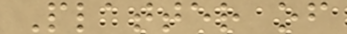Platter of
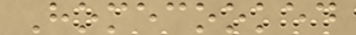Homecooked
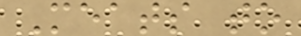Meats to
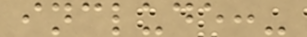include:-
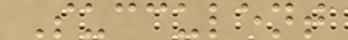Succulent
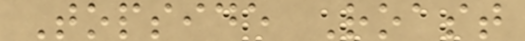Topside Roast
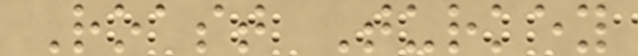Roast Turkey
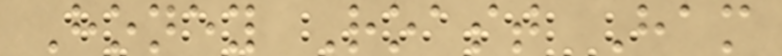Honey Roast Ham
